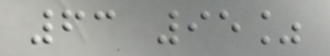63 95%
